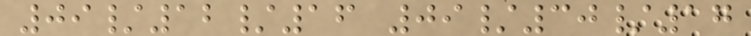09/12/16 09/30/17
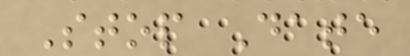Stop Date
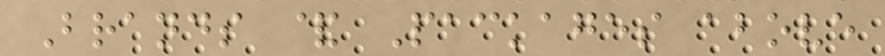Brands & Packages above
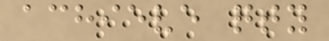achieve qty
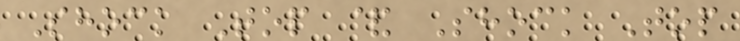Shock Top & Shock Top
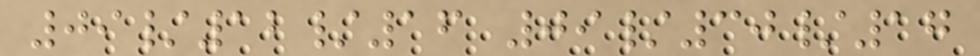09/12/16 09/30/17
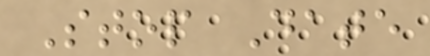Stop Date
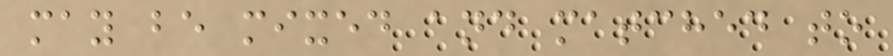may be mixed and matched to
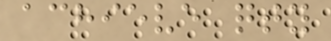achieve qty
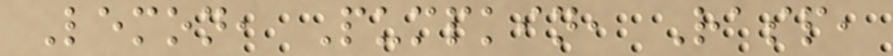Lemon, Pumpkin, Rasp,
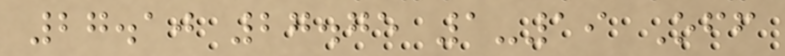27.10 27.75 1-19 Off
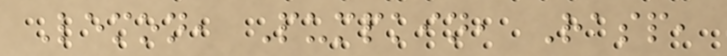Lemon, Pumpkin, Rasp,
